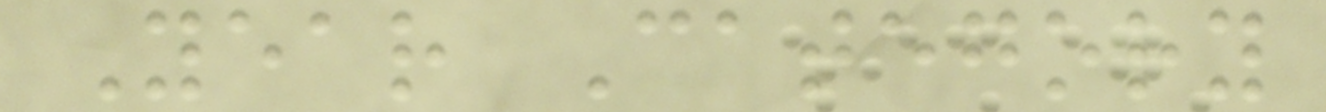Year Category
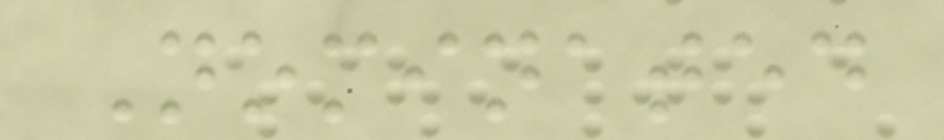Nominated
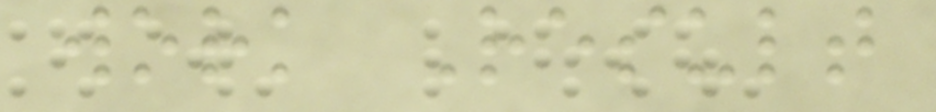work Result
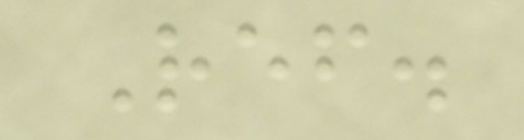Ref.
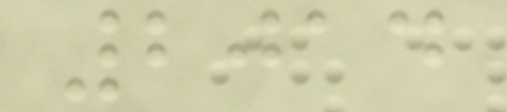2014
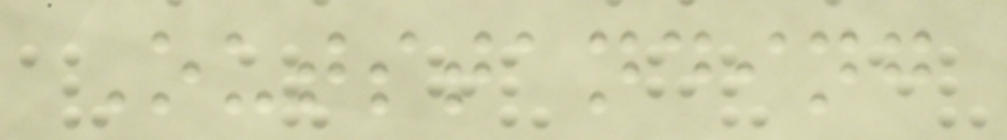Outstanding
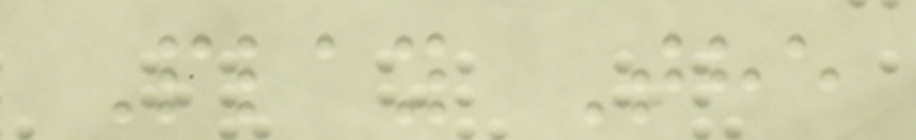Play The
